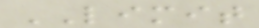LIMIT
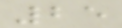25
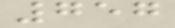757
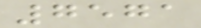7571
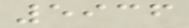5936
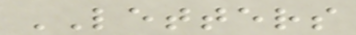LETTERS
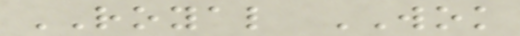ROYAL WOK
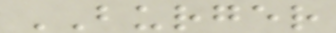BURGER
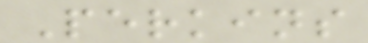Perkins
